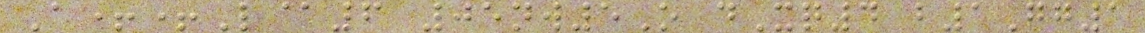A++L@6 05nw5O dXq4 b1Gg1
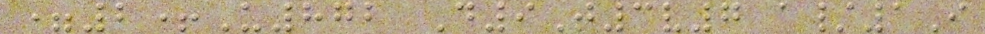=2+U872 D9T3v7 a/1I
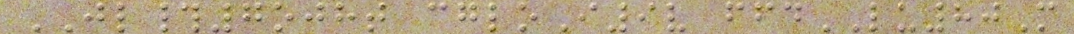JL#7ojht cgloI9v ffdLU80M
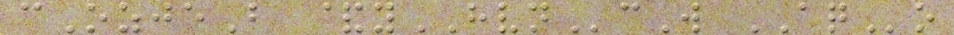cOzjeB &yHVNcW AQo
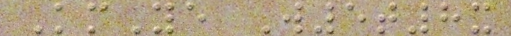KmYe W5t8x
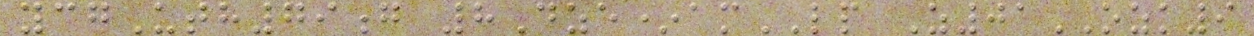ycgUth79g 8Dze*amLP Z01OZK9
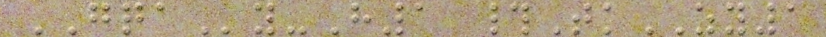GQAy-H1 #TkZY1
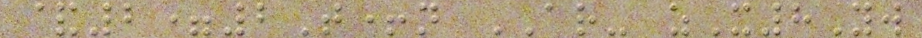&2=2T+n AR- zX8Yw
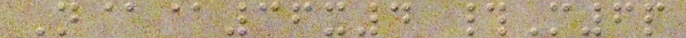N@@36x4 #M6p
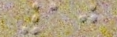10
